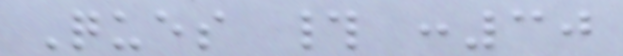Ques # :30
